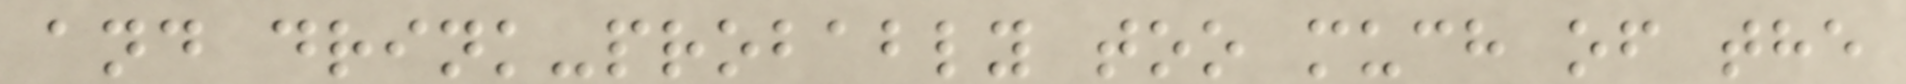and drink-probably too much of the
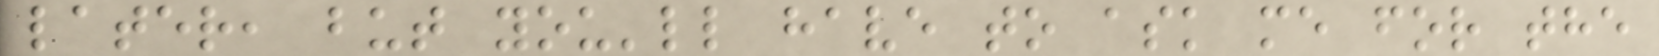later, but you'll have to ask me for the
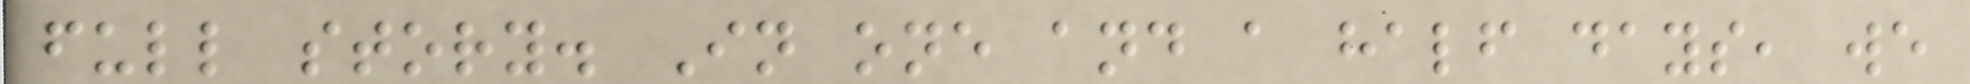full story. In one and a half days, we
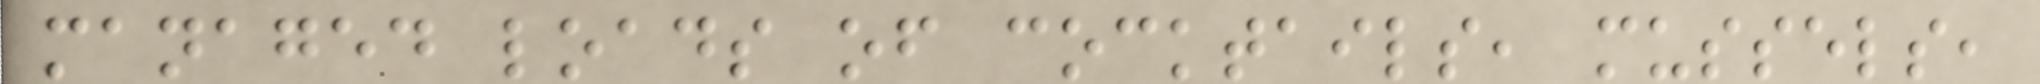managed loads of cocktails, mussels,
